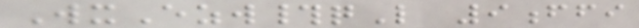WxEzw#qL 9ffi
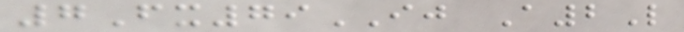7Fx79IJ A2L
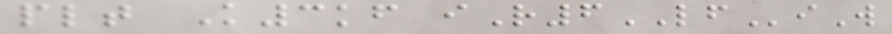plt K3kf iR6LFiW
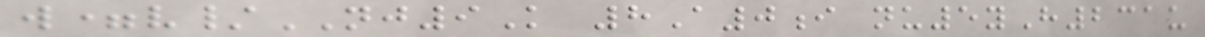w=v/NJ9K 8A0i nu5yH231u
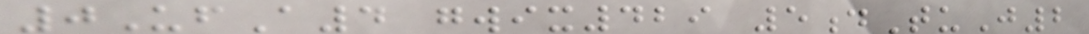0UfA4 gwix429 5dTuJ2
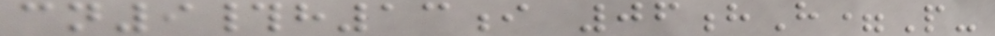cn9#h13i 06hH=P-
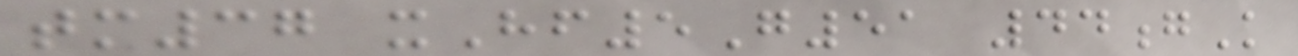tm37 xHf5G51 44gK
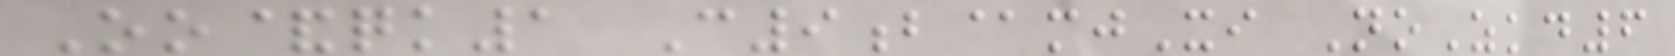Oo&qk1 C9b@mjXi NoZkd6
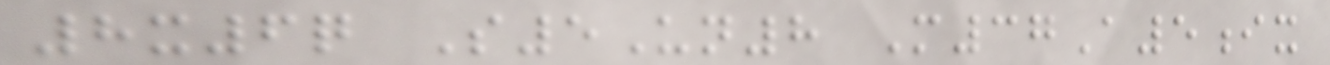8x6q S5Un8 M37A5ix
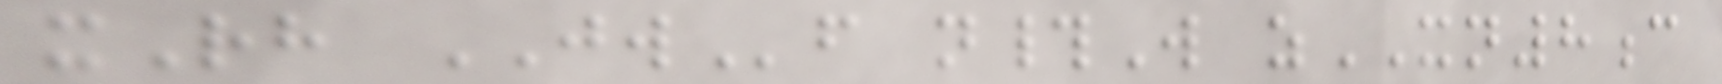xRh JWf n#W zXN8c
